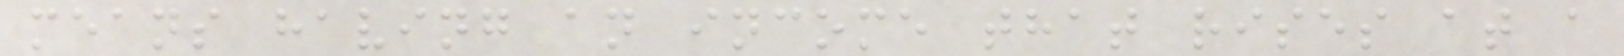means having an income that rises at a
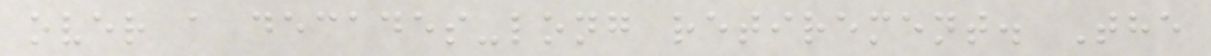over a decades-long retirement. The
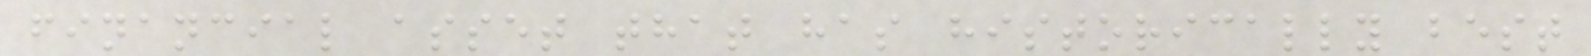financial asset that has historically best
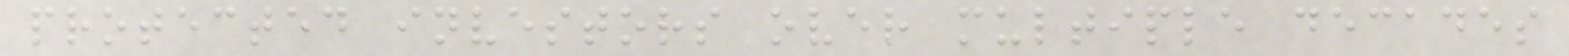protected investors over multiple decades
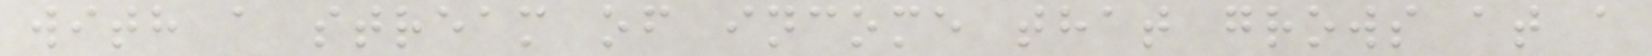with a stream of income that grows at a
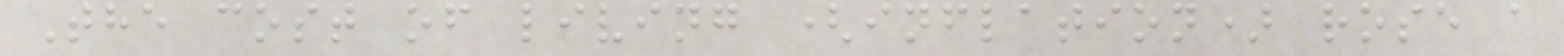The cost of living (inflation) rose a
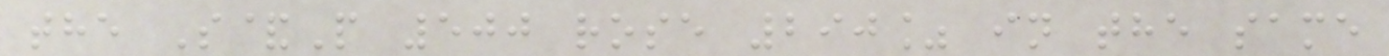the S&P 500 rose 290% in the same
